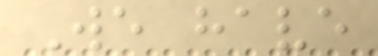We have
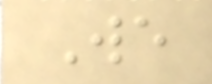We
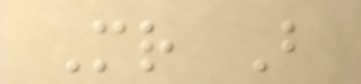Mr B
